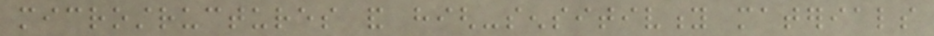microstructures and high-sensitivity materials
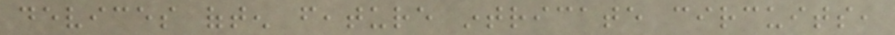devices often feature intricate circuits,
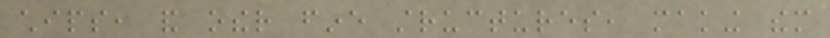chips, and other fine structures, making them
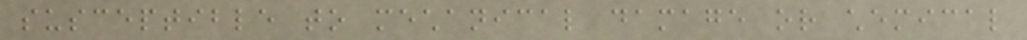susceptible to mechanical damage or chemical
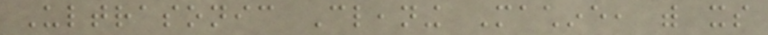Ultrasonic Cleaning Machine, with its
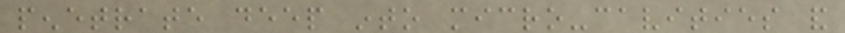penetrate deep into micro-cavities and
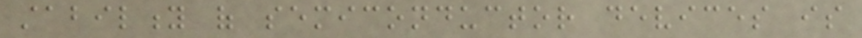stability of semiconductor devices is
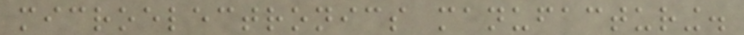microelectronics manufacturing.
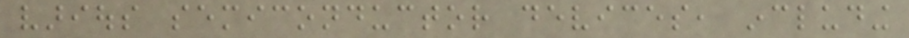various semiconductor devices, including
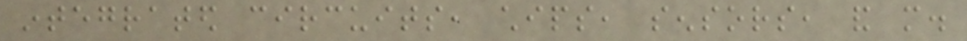integrated circuits, chips, sensors, and more.
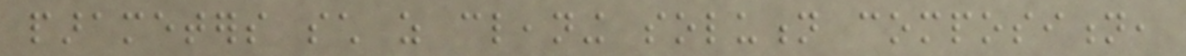parameters such as cleaning solution composition,
